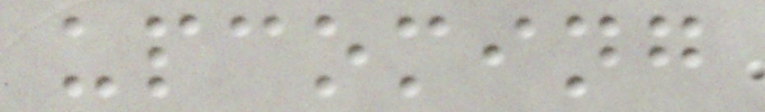upcoming
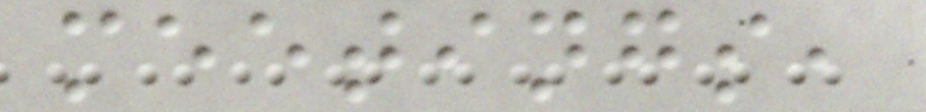meetings,
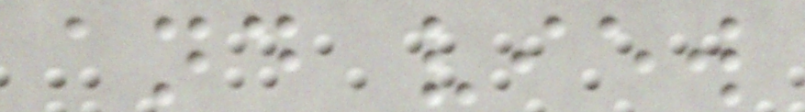and view
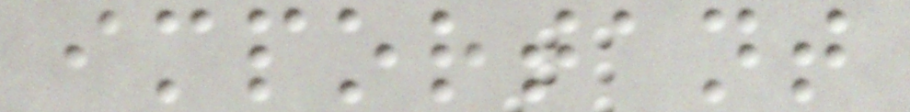important
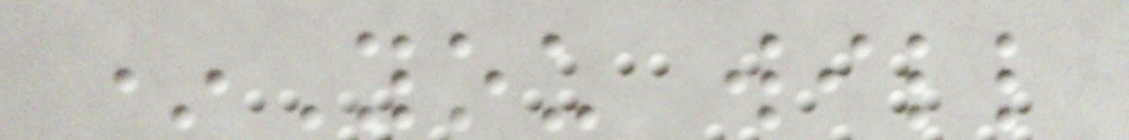*You will
